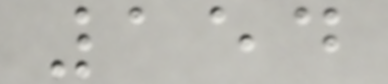154
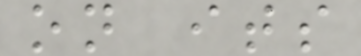on its
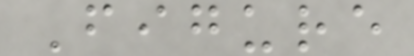Figure
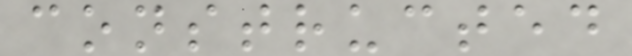constructed
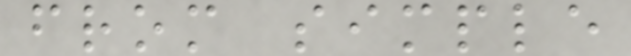from simple
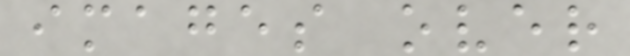images over
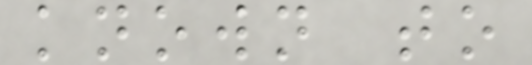known to
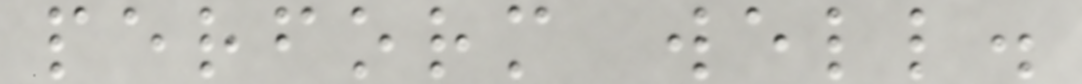perform well.
